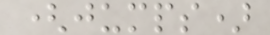(jumps)
